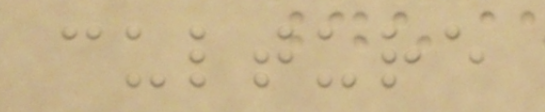culture
